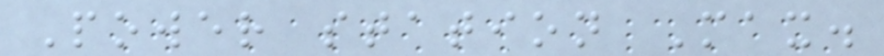Power station Max.
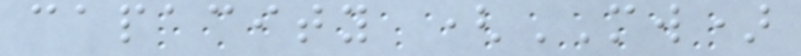capacity (MW)
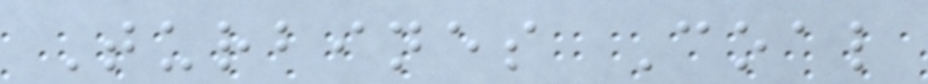Turbines Coal
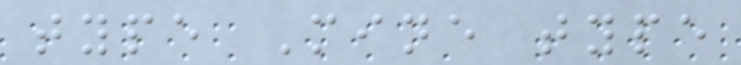type Mine type
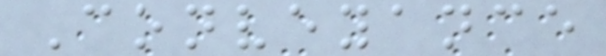Conveyance
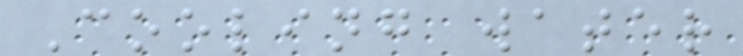Cooling water
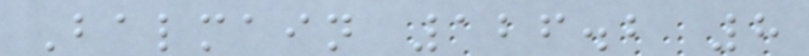Balmain 126.2 8
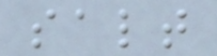salt
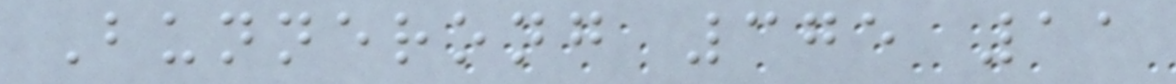Bunnerong 375 11
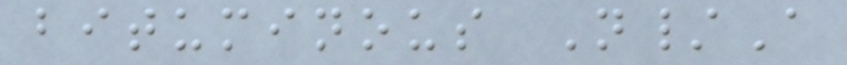bituminous N/A
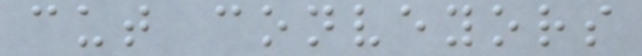cut conveyors
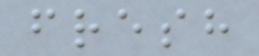fresh
